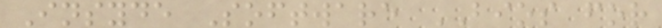Insyde Software BIOS for
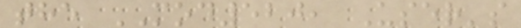the MOD520, User's
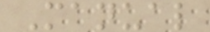Manual
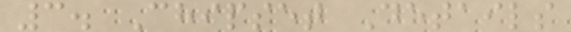3. Chipset Details
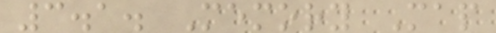3.1. Memory Map
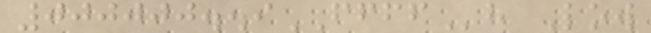000000..9FFFFh Low
